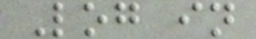Log in
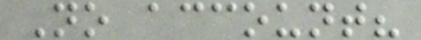No account?
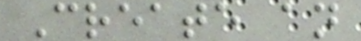Create an
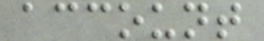account
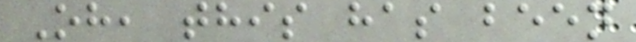Oh, this has been
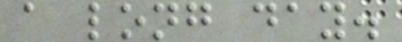a long day.
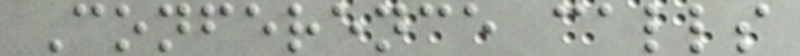Conference calls
